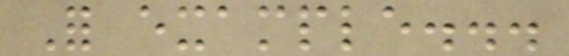For example...
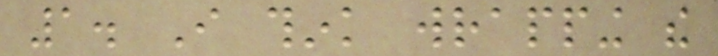1. I think wrapping the
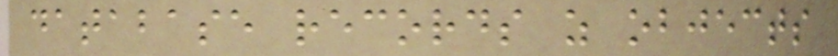database records as objects
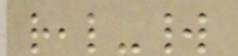real-world
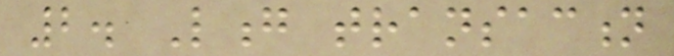2. Long transaction
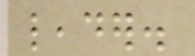leader.
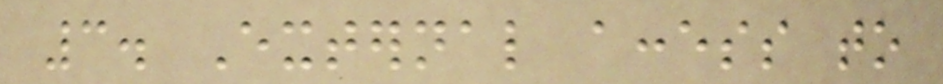3. External access to
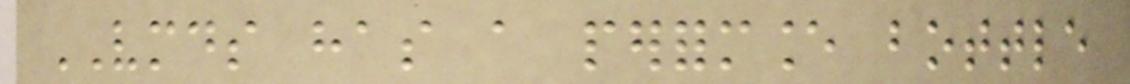VMDS has a performance bottle
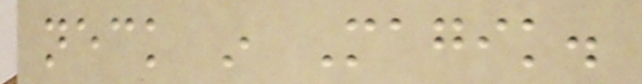neck in Magik.
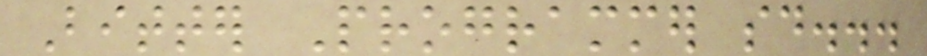Bitter Programmer said...
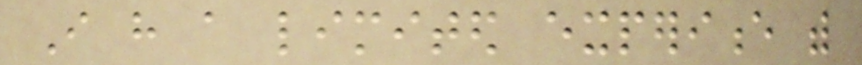I have a limited experience with
